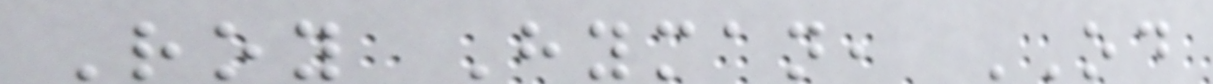Roy Hyman, OD
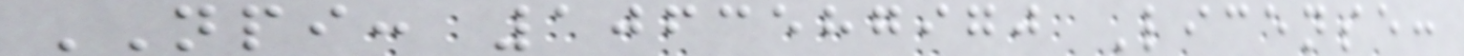NPI: 1063587970 License:
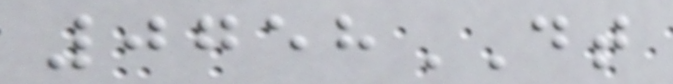0758DT
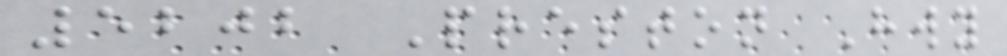5202 Preston Hwy
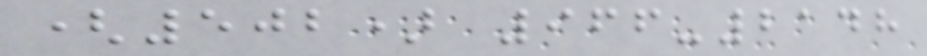(502) 966-2148
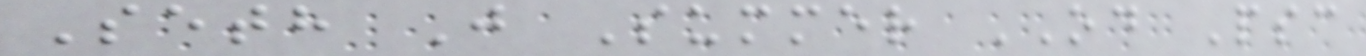Seth J Summer OD Psc
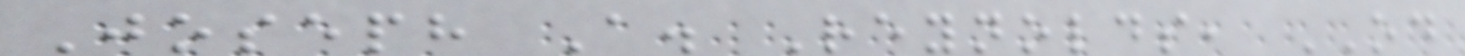Joseph A. Reynolds, OD
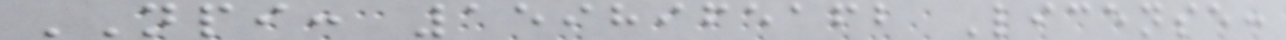NPI: 1598965162 License:
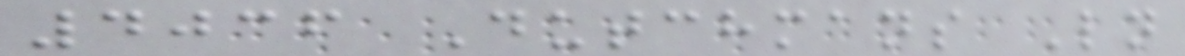4036 Dutchmans Ln
